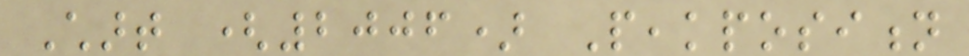Chart (2006) Peakposition
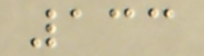133
